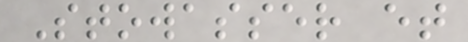Stowasser et
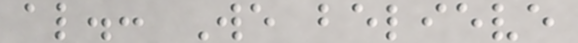al.: We believe
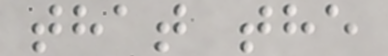that the
